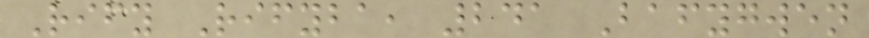Rify Rifyba, 241 Bafygwen
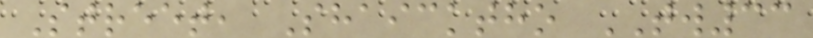Street, Shaicktho TW33
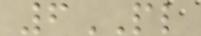6PL
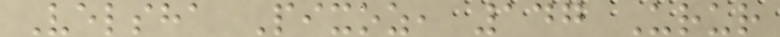Velsha Pixoz, 147 Urur
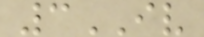3IV
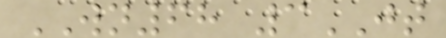WN68 3JT
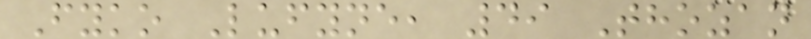Fyko Lufyne, 49 Thozan
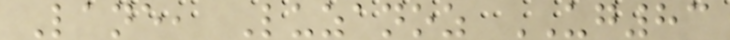Lane, Luzanoz UG83
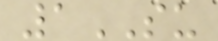1SU
